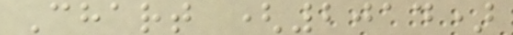Chart (2014)
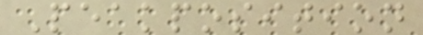Peakposition
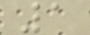1
